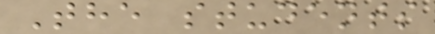The students
